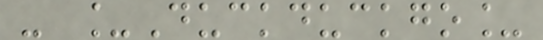- _Duckduckgo_
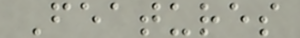Features
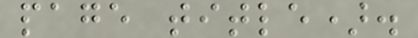page title).
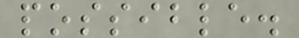possible.
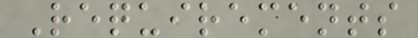Requirements
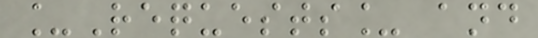_Requests_ and
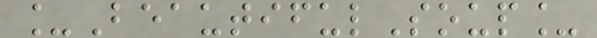_BeautifulSoup_
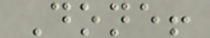Done!
